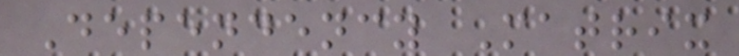Dependency Matrix
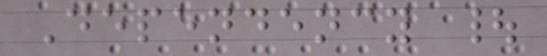Dependency |
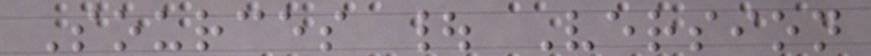Sources | Version
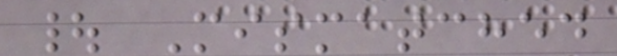| Mismatched
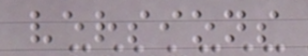versions
